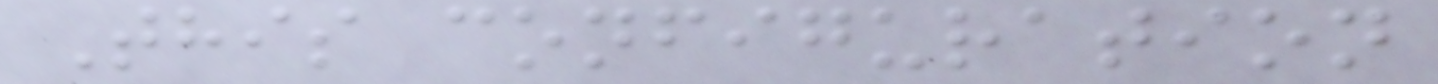This configuration
